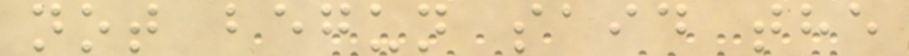not begun said the
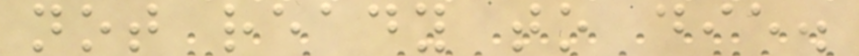not ready to die.
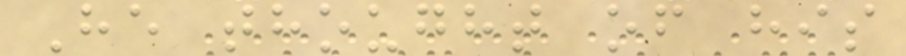He thought of his
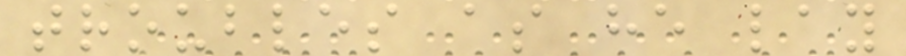troubles as he lay
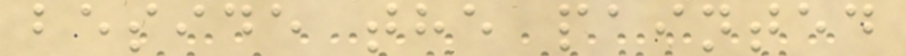beside the painted
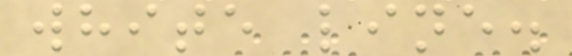white line.
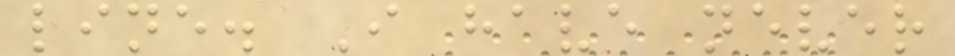line. I have never
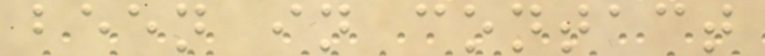been in contact
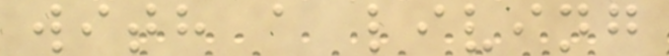with a living
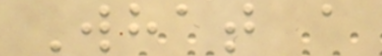What a
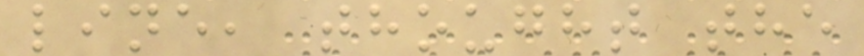line, thought the
